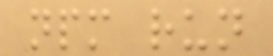npm run
